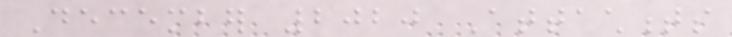December 2020 Attachments
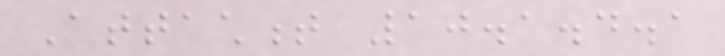Attachment 10.1.4.1
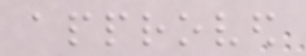approved
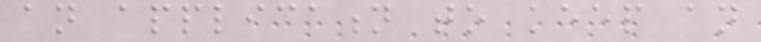an application to keep an
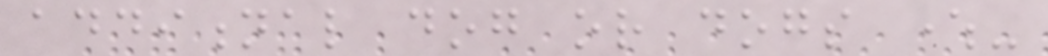additional dog or dogs where-
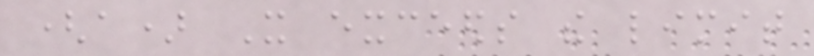(a) It exceeds the limit
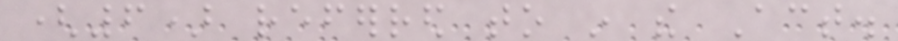(6) referred to in the Act.
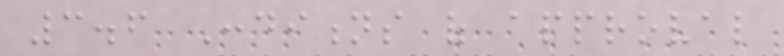3.6 Conditions of approval
